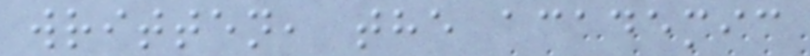written, the academic
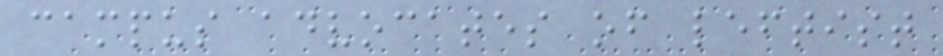campus advocates of leftist
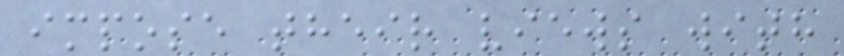impose their views with
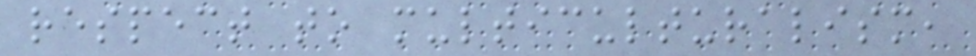respect to multiculturalism,
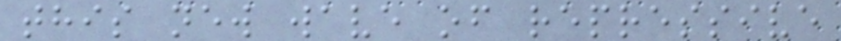this new wave of repressive
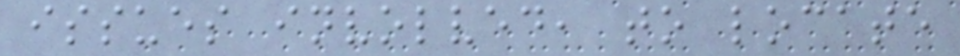issues involved, to locate
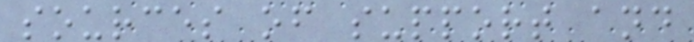sources of support and
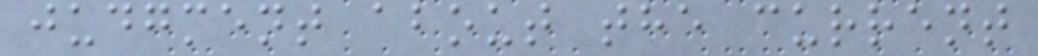judgment about the current
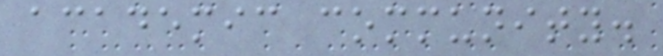academic community.
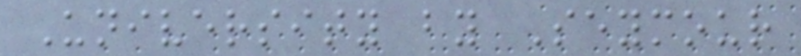University by Seymour
